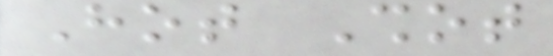Hot Shot
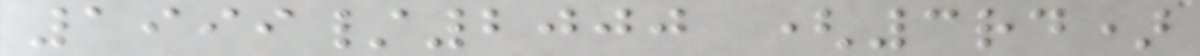1999/2000 (3rd)
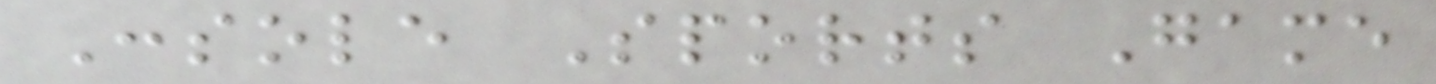Console Sports Game
